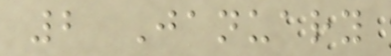2 January
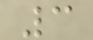3
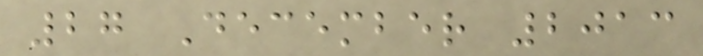27 December 2013
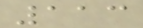113
